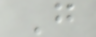G
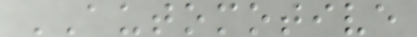AUTOMOTIVE
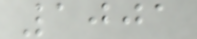1001
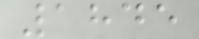1845
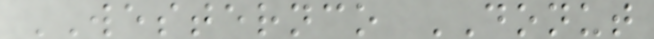WESTERNCO DONUT
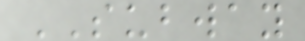SUBWAY
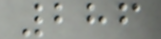286
